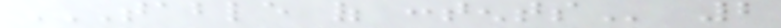TABLE OF CONTENTS 2
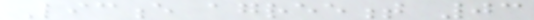Licence agreement 03
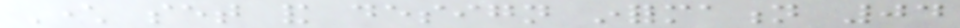Character set and design information 04
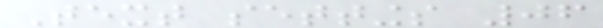Text settings 06
